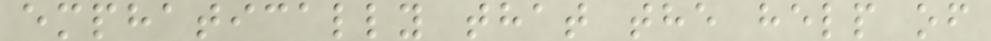emphatically that the help of
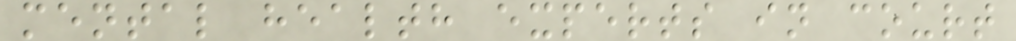mental health experts in court
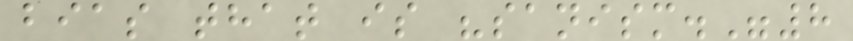bias that is "sanism."8
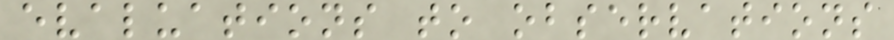evaluations to observations
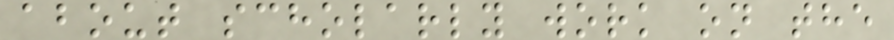about scholarly work on the
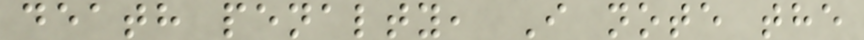death penalty, I note the
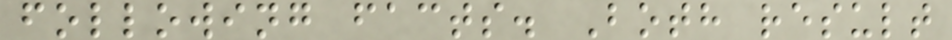following facts. Both result
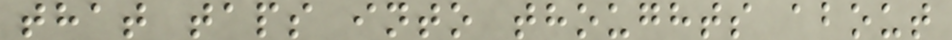that taps into thoughts about
